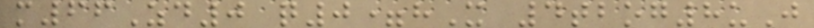m66Zd0 q0=hX 4tbog8uJ
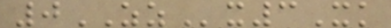0ZZx3Xk
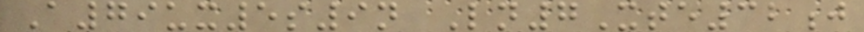A79ux5s9n Ln7Xte32j
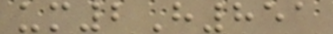um2H851
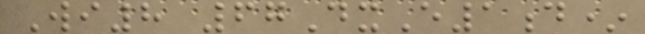Wi8 67DxE1d*
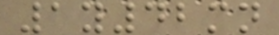1y42mn
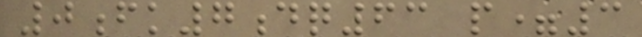0fk7dq63 p=3
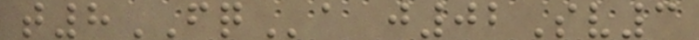t8FQa j02Sv3
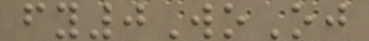fy0WoOj
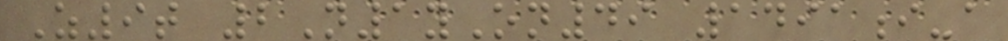Z9t 2N1yOn49 1491i-a
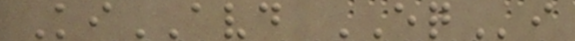KiAVD EQi
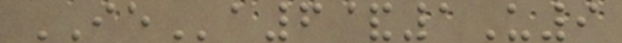IEa6&1U9
